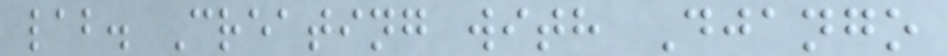lab. Creating with Django
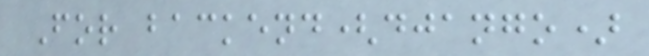For backend(django)
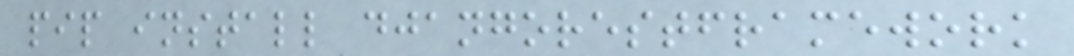pip install djangorestframework
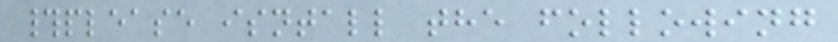#please isntall the following
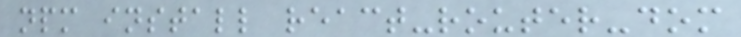npm install react-router-dom
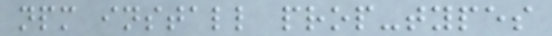npm install prop-types
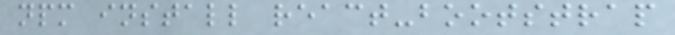npm install react-bootstrap
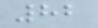82
